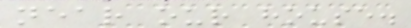near our house.
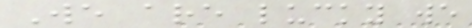We are lucky we
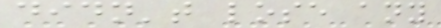didn't lose any
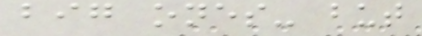big ones- but
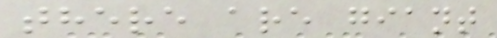there are giant
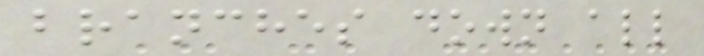branches down all
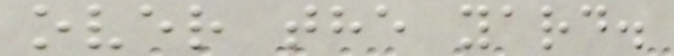over the yard.
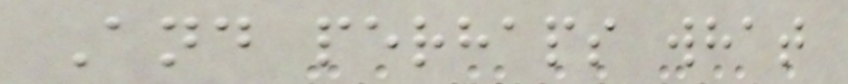And perhaps what
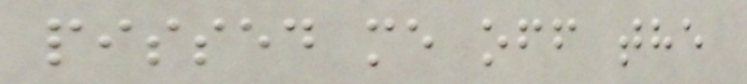pissed me off the
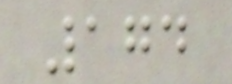174
